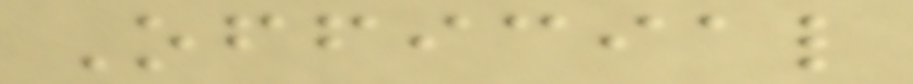Official
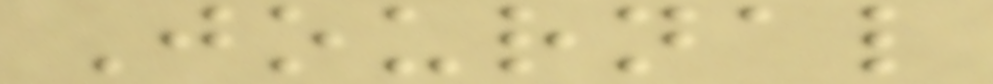Journal
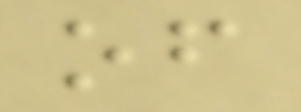of
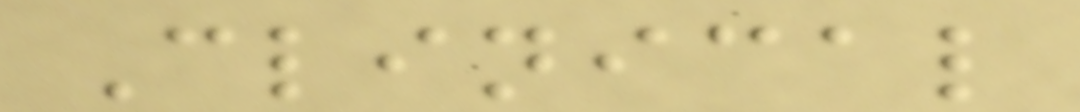Clinical
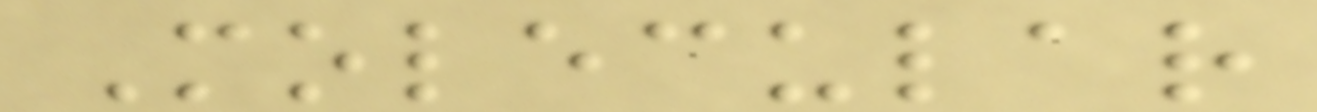Molecular
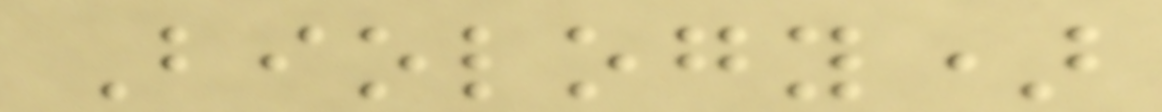Biology)
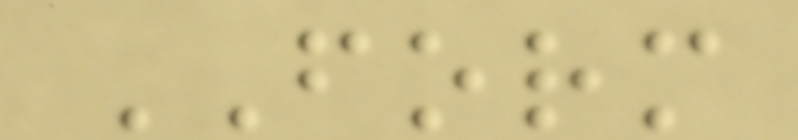FORM
